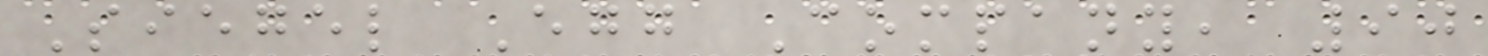Siegel Egg Company, 90
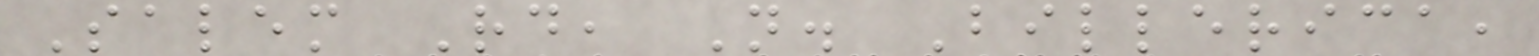Salem Rd, N. Billerica,
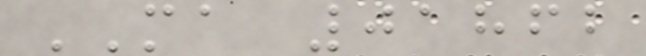MA 01862
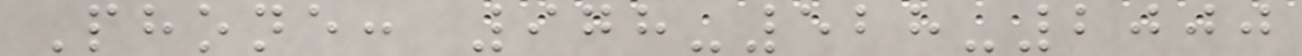Phone: 978-528-2000
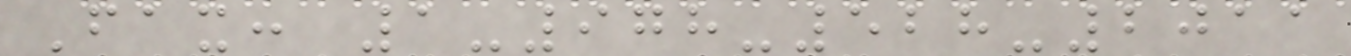Fax: 1-978-528-2011
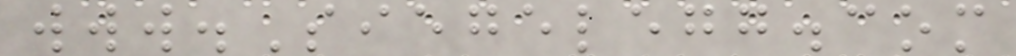www.Siegelegg.com
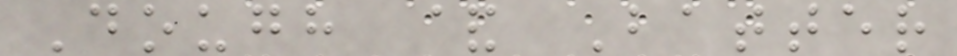Dough & Batter
